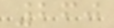260
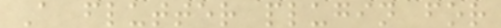A flutter plugin for
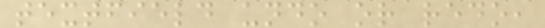textfield undo or redo,
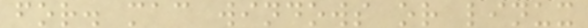for. mac windows or linux
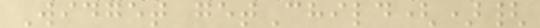Widget getChild(){
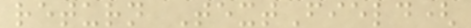return TextField(
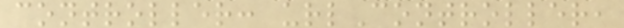controller: urlController,
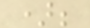);
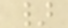}
